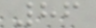86
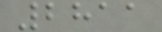2811
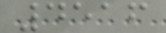4516
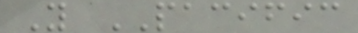Y PACIFIC
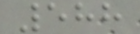588
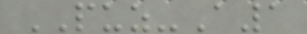PUZ-A1
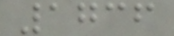1736
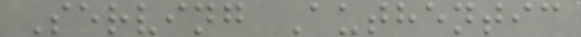Serving Authentic
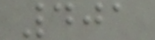401
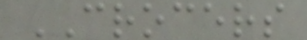CROCERS
